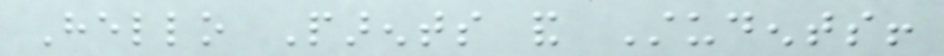Hello Parents and Students!
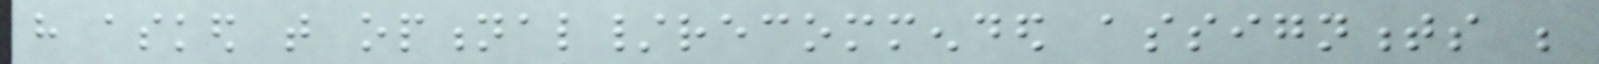have asked that optional/recommended assignments be
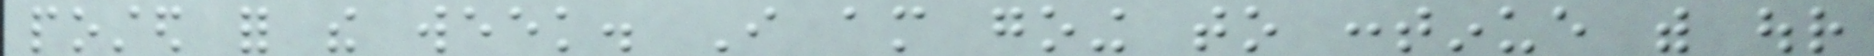posted for the week. I am going to continue with our
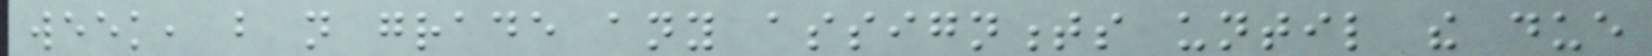week, but not grade any assignments until the due
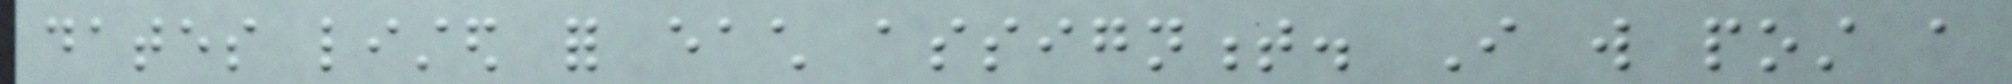dates listed for each assignment. I will post a
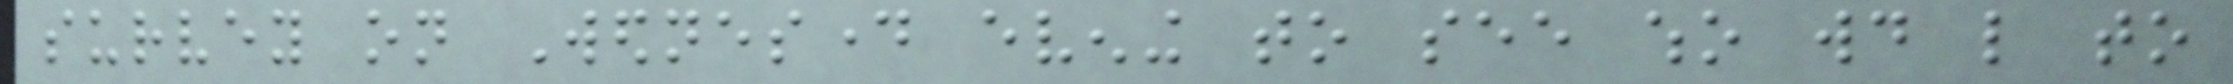survey on Wednesday evening to see who would like to
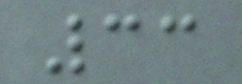33
